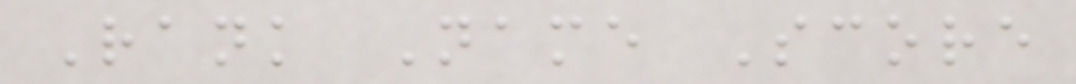Rank Name Score
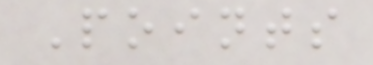Points
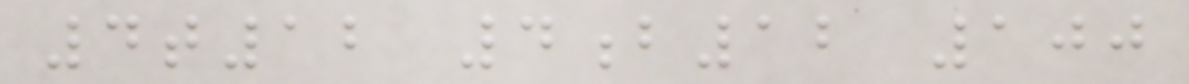4t12 4b12 100
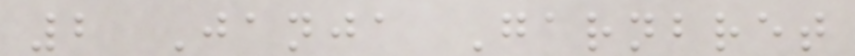2 Janja Garnbret
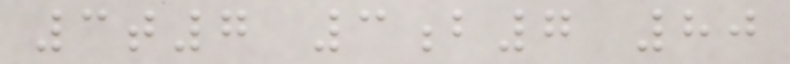3t7 3b7 80
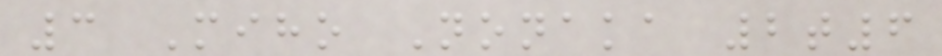3 Miho Nonaka 2t6
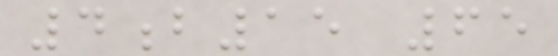4b15 65
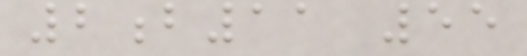2b11 55
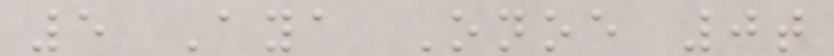5 Aya Onoe 0t
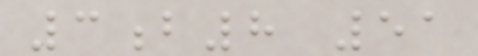3b8 51
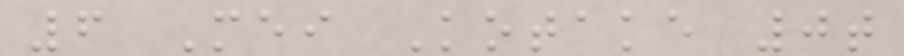6 Mei Kotake 0t
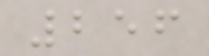256
